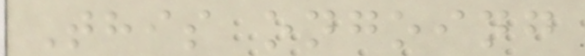This ongoing
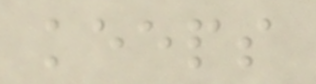keeps
